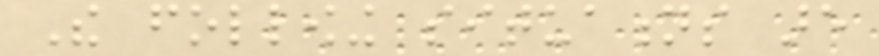The following situations are
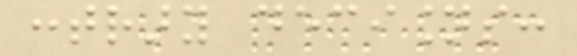contrary decisions:
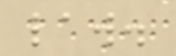law.
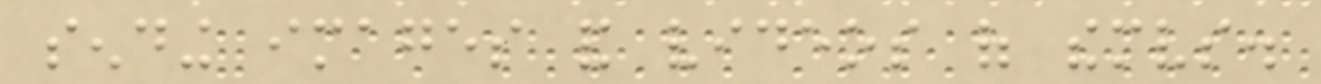sending images and videos of themselves.
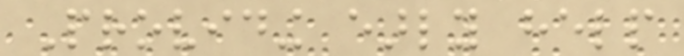Providing early help
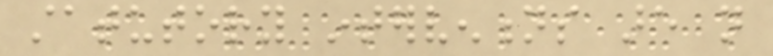statutory interventions are not
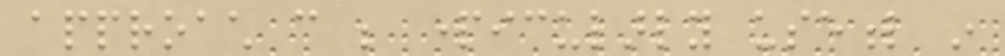approach can be particularly useful in
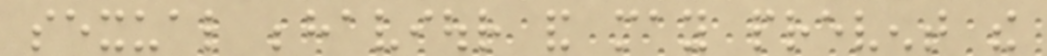sexual behaviour and may prevent the
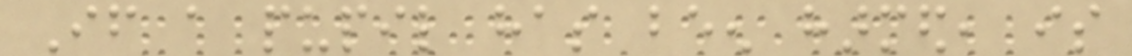If a pupil has been harmed, is
